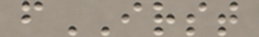fIRST
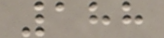188
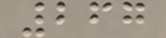267
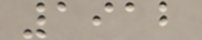1912
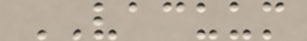VACUUM
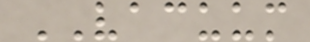VACUUM
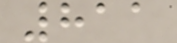811
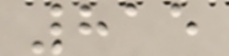815
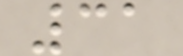31
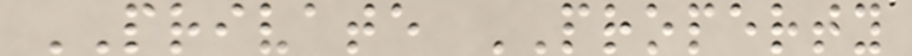PRIVATE PROPERTY
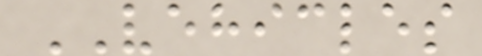VEHICLES
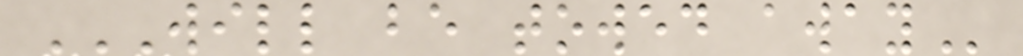WILL BE TOWED AWAY
